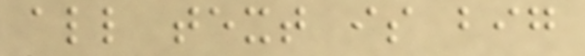all text is big
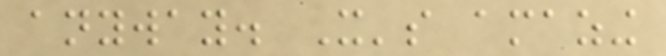anyway. It's amazing
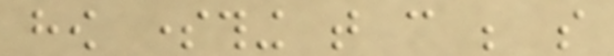how something that can be so
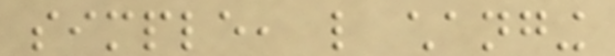simple, like changing
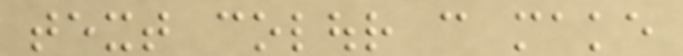text colour can make
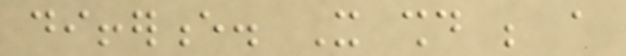difference. It should be a
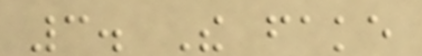3. The fake
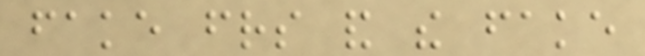fake friends and the fake
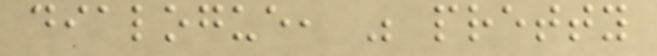dialogue, was pretty
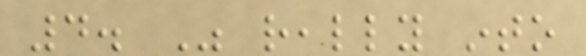4. Was really into
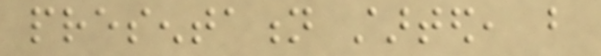presentation started, but
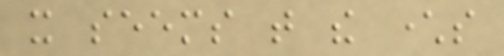it seems that the characters
